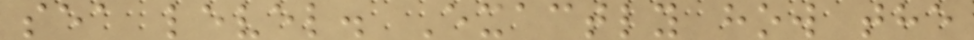sea level. Exactly how the
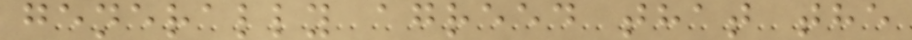generally agreed that the
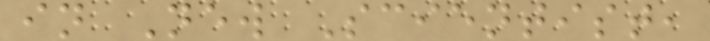in New Scientist,
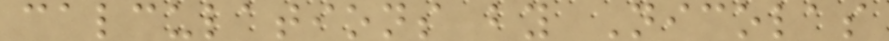calculations by Nicolas
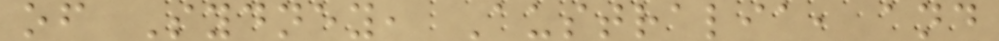of Sydney, Australia, and
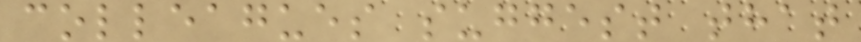colleagues suggest that
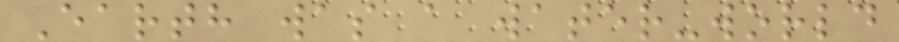Earth was a water-world
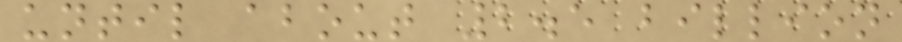until about 2.5 billion
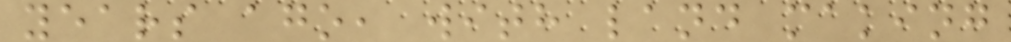years ago, with land making
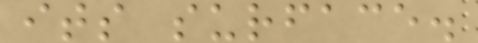its surface.
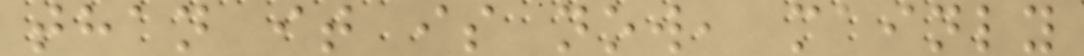than it is now, mainly
